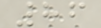86
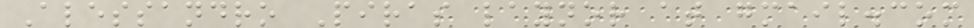Alessandro Piras laynor at gmail.com
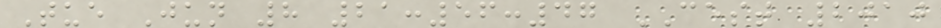Tue Jun 8 21:56:47 CEST 2010
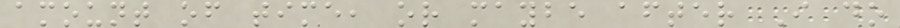amount of time, or maybe after I do
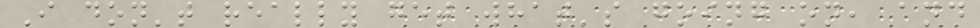I don't really get what's going on, and
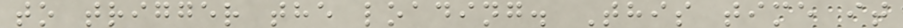to trigger the loading. This time it
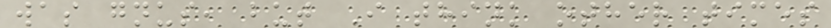was gnus, but I think other times
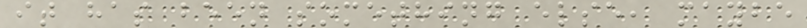it has been something else, maybe
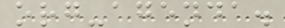org-agenda.
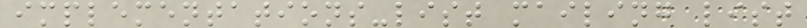implementations-list mailing list
